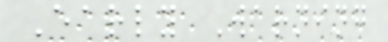Early Warning
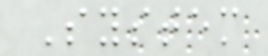System
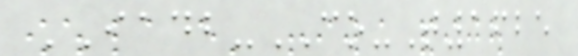IADB-CO-T1625
